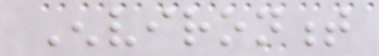Environment
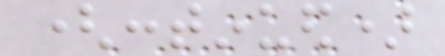(continued)
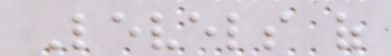Levels of
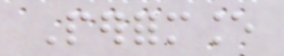Performance
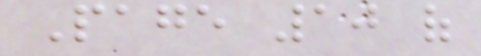Page 10 of
